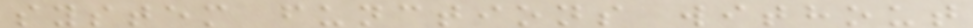system functions without
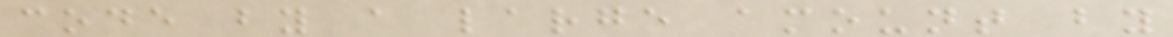code by a large amount by
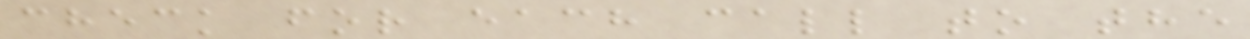check for each call to the
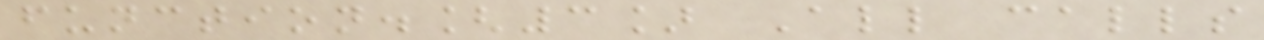function.[3] All calls
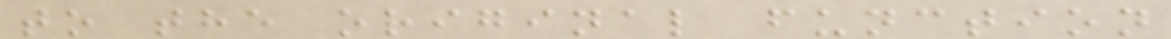to the original function
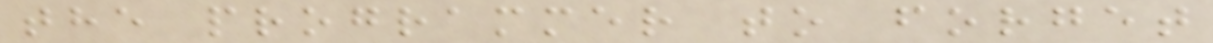the programmer to forget
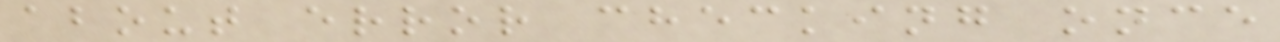about error checking once
